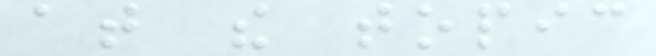at the topic
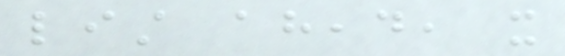list ahead, it
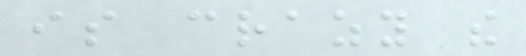is crazy the
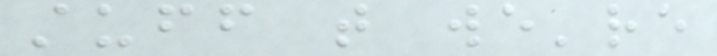stuff that we're
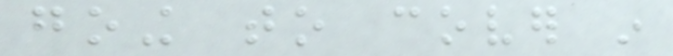going to cover in
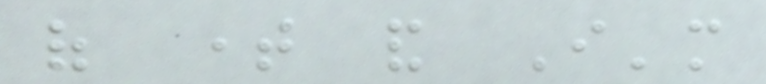of time and I'm
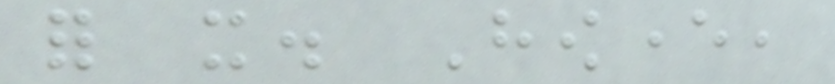for it. However,
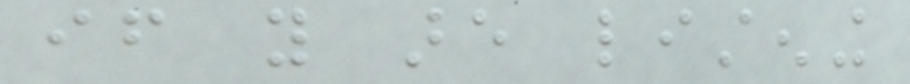if you are listening
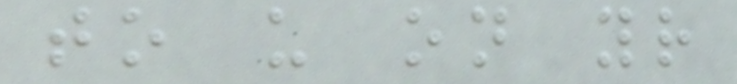to us on your
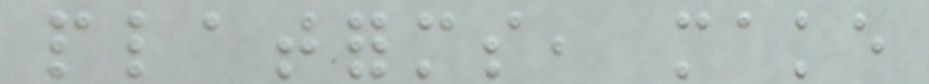platforms, make
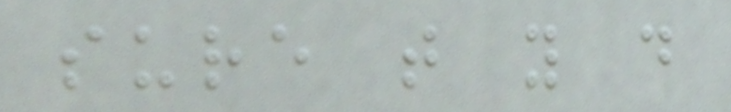sure that you do
